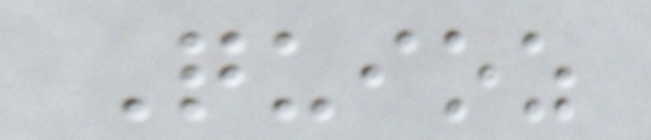Quioz
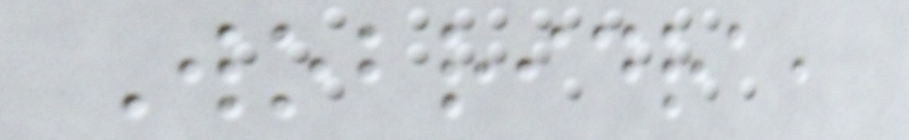Wobridra,
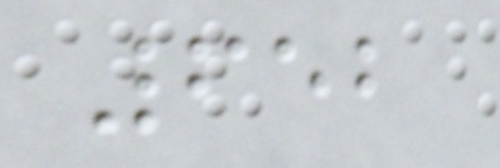652
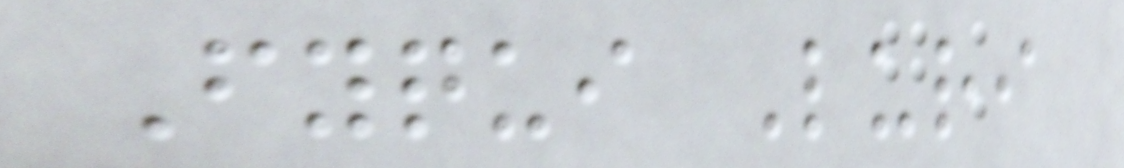Fyqui Luri
